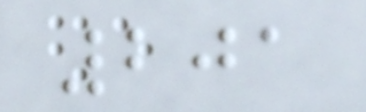201
